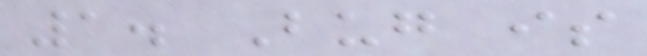1. Bug is
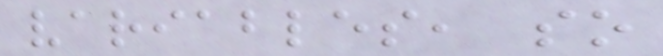variables, so
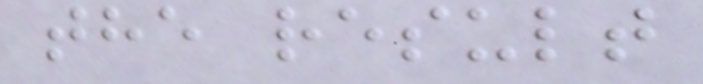the result
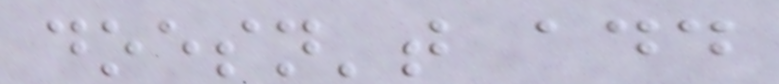doesn't add
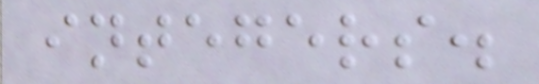integers.
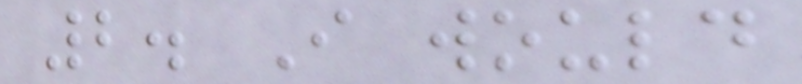2. I would
